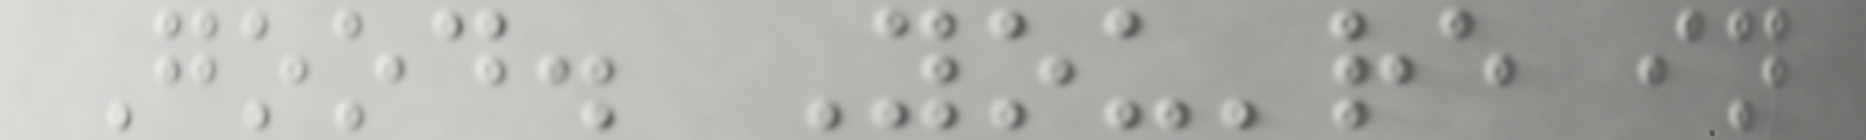Good. You're in
